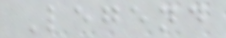Legend
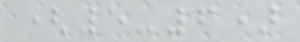(5-6)
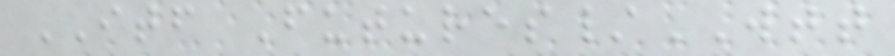ITF Futures/WTT
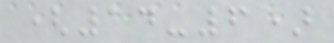(14-6)
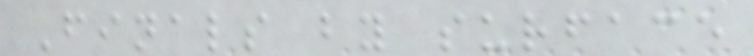Finals by surface
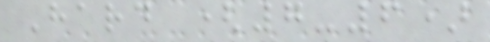Hard (7-6)
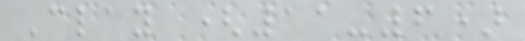Clay (11-6)
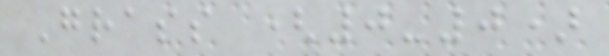Grass (0-0)
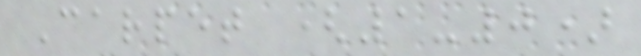Carpet (1-0)
